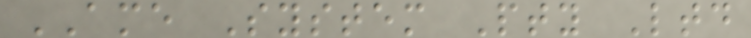AME System Pty Ltd
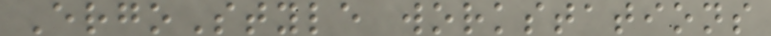ErgoStyle workstations
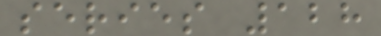series 128
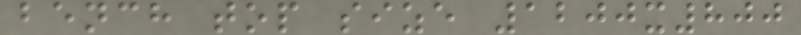bench top size 1200x800
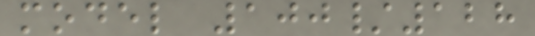model 100/128
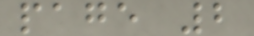page 2
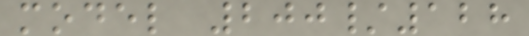model 200/128
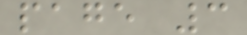page 3
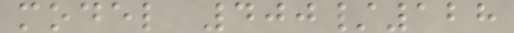model 400/128
